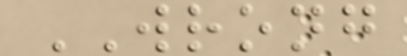WRONG
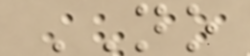NO
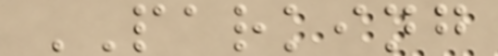PARKING
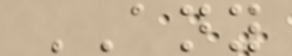ANY
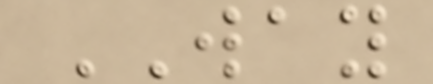WAY
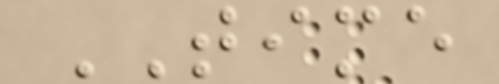TIME
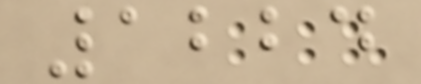1224
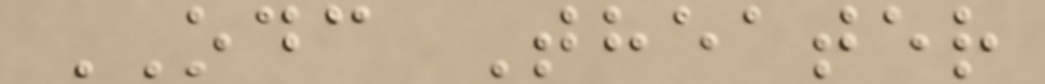ODC Theater
